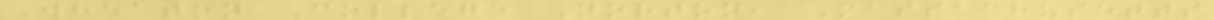Wheaton College Norton, Massachusetts
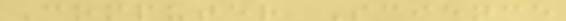Computer Science
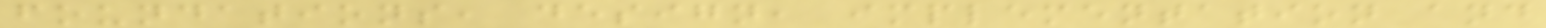foundations, design, implementation and
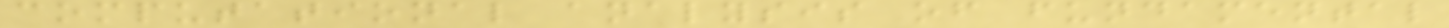computational analysis of fundamental
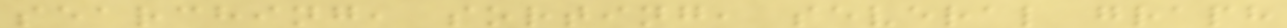searching, sorting, several graph
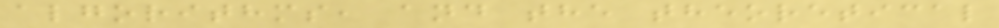algorithms, and the theoretical
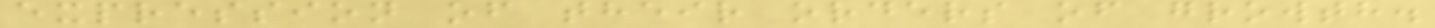expression of their orders of growth.
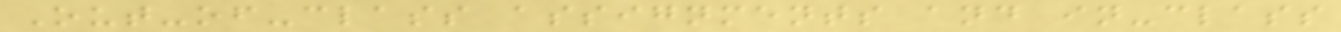Out-of-class assignments and in-class
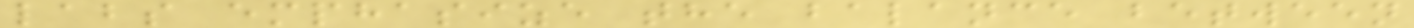labs emphasize the balance between
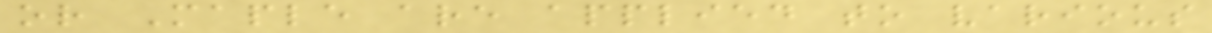or Maple are applied to various
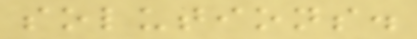solutions.
